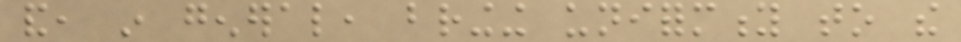and, in general, bringing uniformity to the
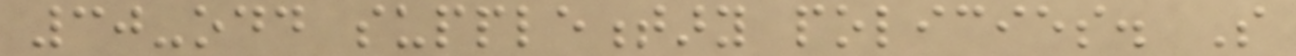30-odd supplementary policies. So
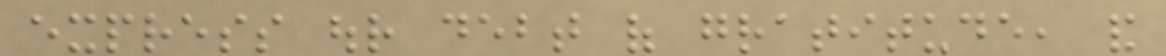express our debt of gratitude, and
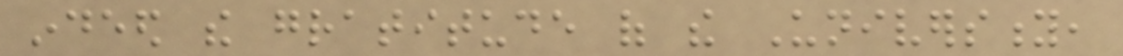indeed the gratitude of the University,
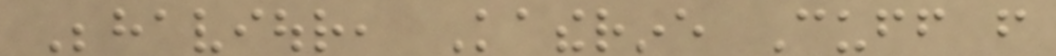Behaviour, Katherine Cuff from
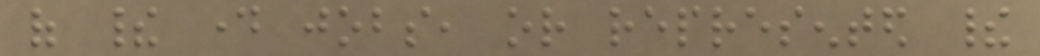of their day jobs, or represented their
